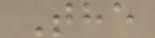The
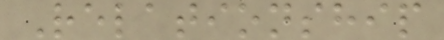Relationship
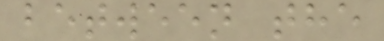between the
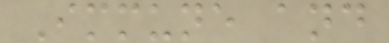Immune and
